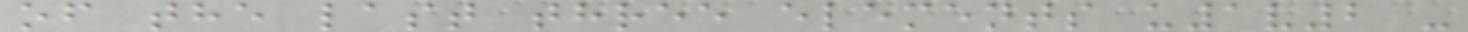of the last three elements u1v2 -
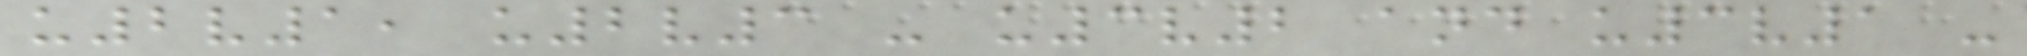u2v1, u2v3 - u3v2 and u3v1 -
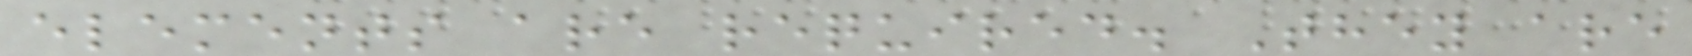elements are required. They are
